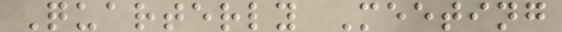Quarterly Meeting
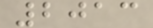2013
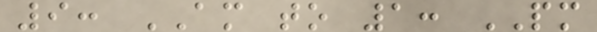9: AM to 1: PM
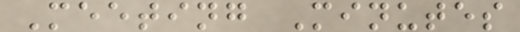Meeting Minutes
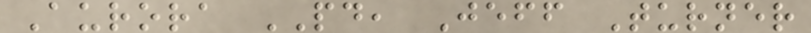Aurora PD, Jeff Turner
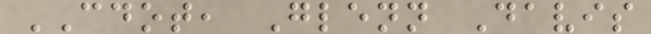CDOT, Glenn Davis
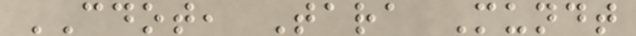CDOT, Tara Mundt
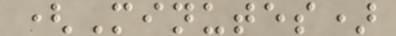(Minutes)
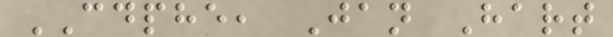CDPHE, Jan Hart
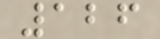126
